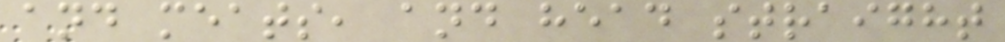and meats, and head straight
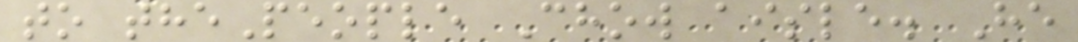to thePeople Chow aisle. He
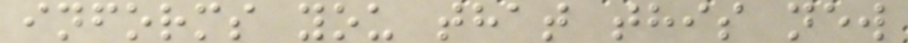informs you that this new
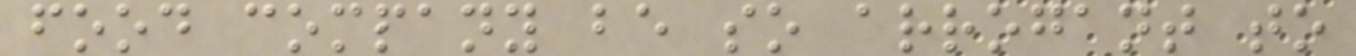food company be so arrogant to
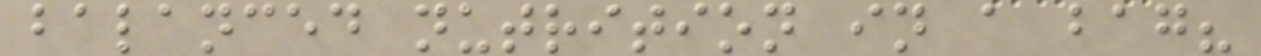balanced nutrition in a bag?
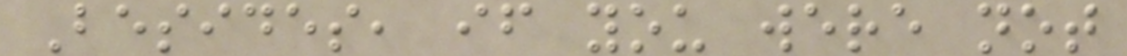Besides, if you were not
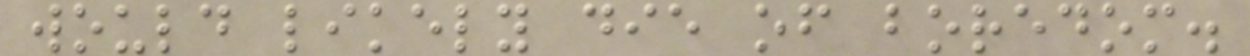would likely die of boredom.
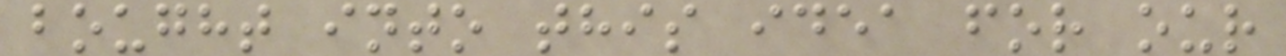bought into this idea for our
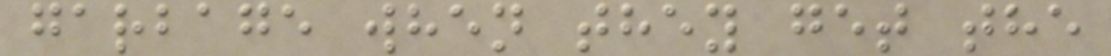garbage when they get the
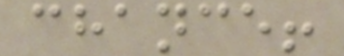chance!
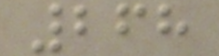268
